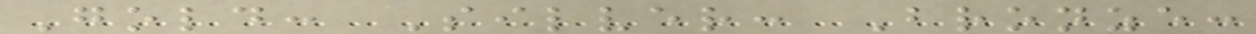Gold: Silver: Bronze:
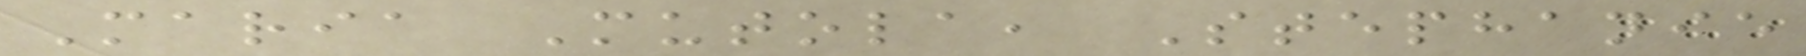Maria Mutola, Stephanie
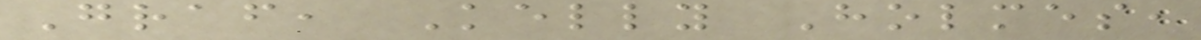Graf, Kelly Holmes,
